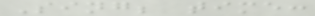Sing; time:
